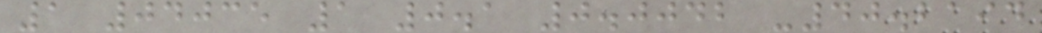1 04035 1 0.1 0.0042 -40.2194
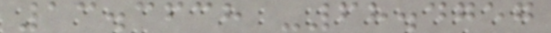13.3638 -68.4757
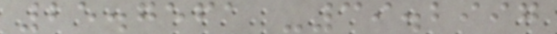25.7561 -39.2997
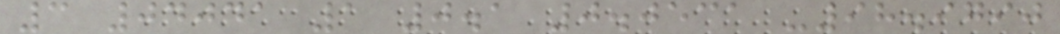3 04041 1 0.1 0.0531 -98.9790
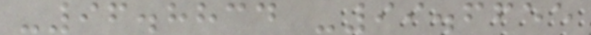-96.8834 -99.6655
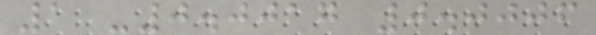1 -0.0017 0.0006
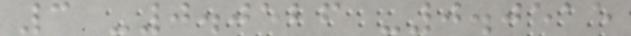3 -0.0526 -0.0515
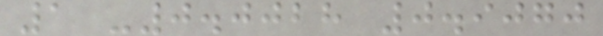1 -0.0028 0.9070
